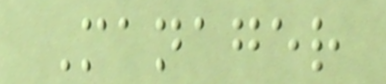Manager
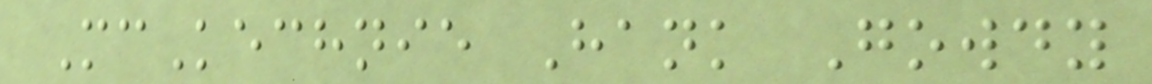McKechnie Hank Gowdy
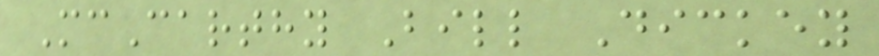McCarthy Bill Dickey
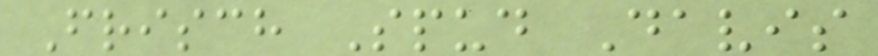Frisch Spud Davis
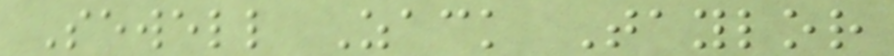Sewell Zack Taylor
